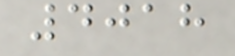4018
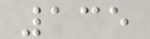135
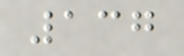137
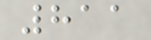811
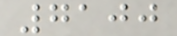7100
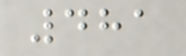481
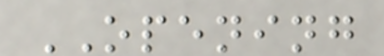OPENING
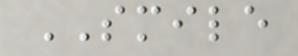SMILE
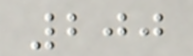200
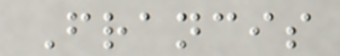Francis
